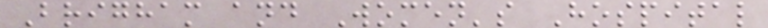Brigham and Women's Hospital
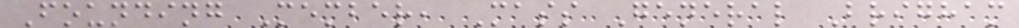Founding Member, Mass General Brigham
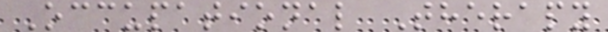Occupational Therapy
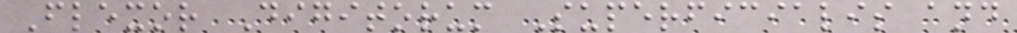Flexor Digitorum Superficialis and
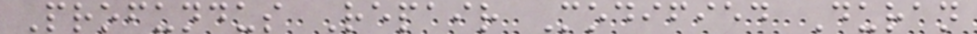Profundus Repair Modified Duran
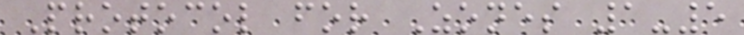Protocol for Zones 1-5
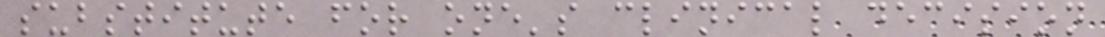substitute for one's clinical decision
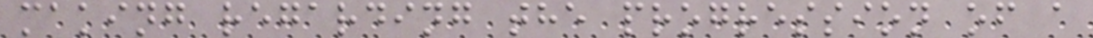making regarding the progression of a
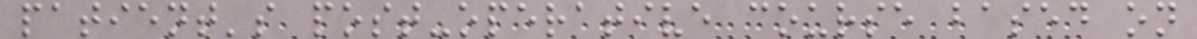patient's post-operative course based on
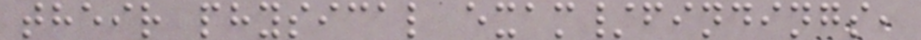their physical exam/findings,
